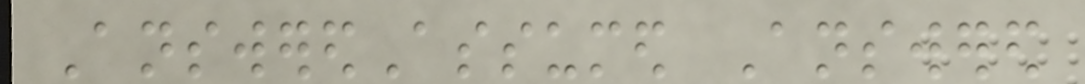AnsweredAssumed Answered
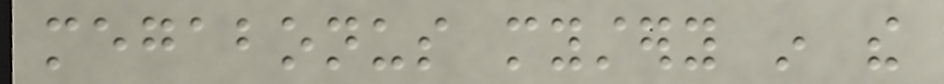megabonus mystery in the
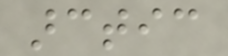arctic
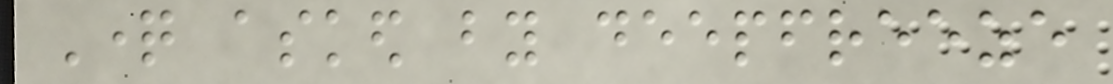Question asked by deepfreeze
